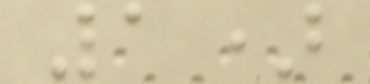1)
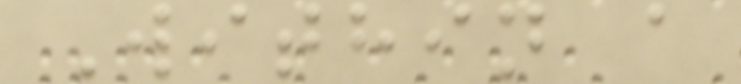Within a
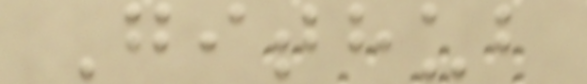Github
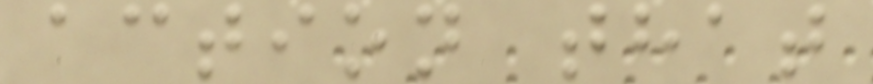action that
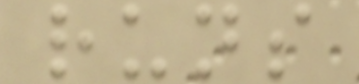runs
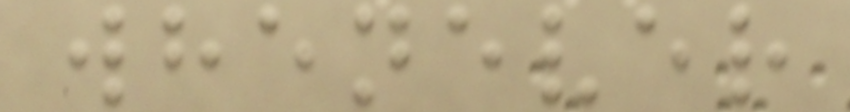whenever
